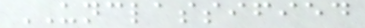UNCLASSIFIED
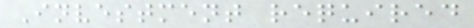Investment required
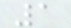1
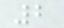2
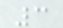3
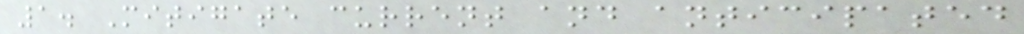1. Mitigate current and anticipated
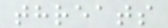threats
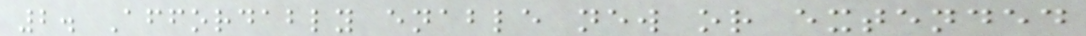2. Affordably enable new or extended
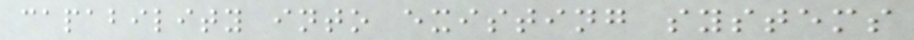capability into existing systems
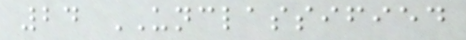24 UNCLASSIFIED
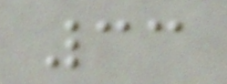33
